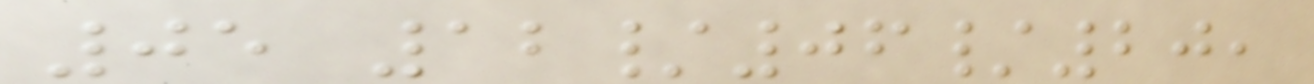05 12/06/20,
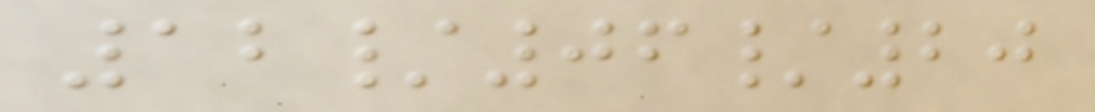12/06/20
